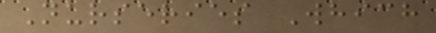Nurseries Which
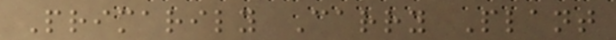Primarily Carry Plant
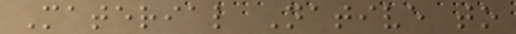Material Native to
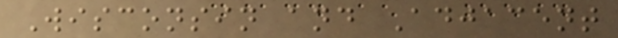Wisconsin and Adjacent
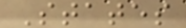States
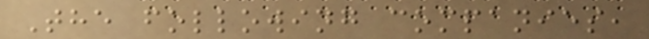The following companies,
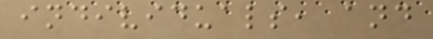individuals, and
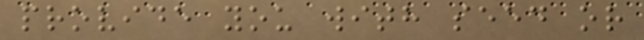provide you with seed or
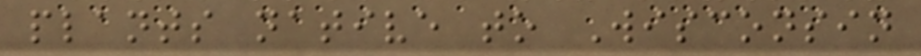plants native to Wisconsin
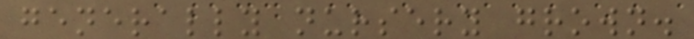generally nursery grown.
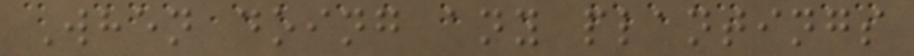When doing any plantings
